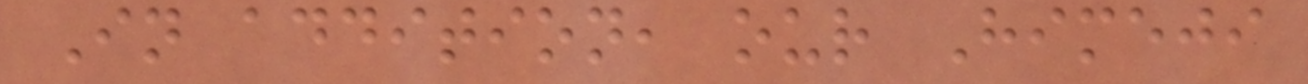In addition, our Himeji
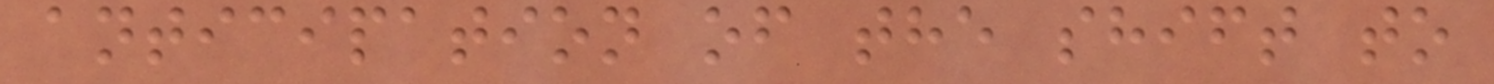anticipation of the shift to
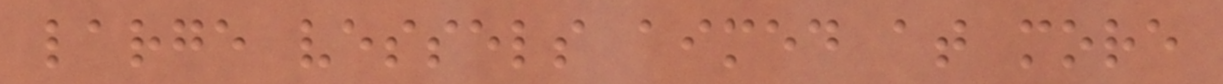large vessels aimed at more
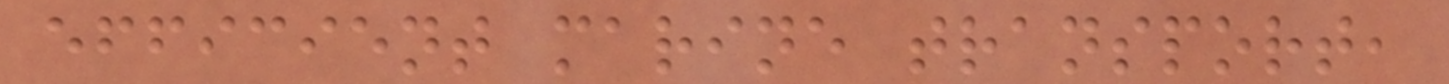efficient marine transport,
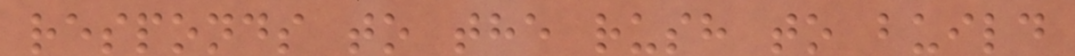responds to the rush to build
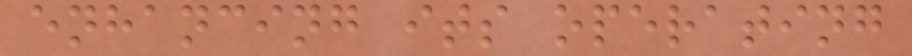enhancing its operating
